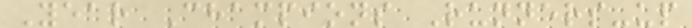Year Champions Runners-up
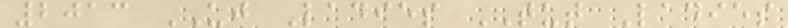2013 UJ Ladies TUT Ladies
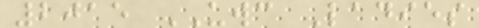2015 UWC Ladies
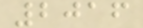2016
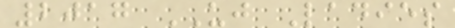2017 UJ Ladies
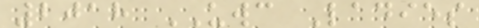2018 UWC Ladies
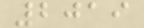2019
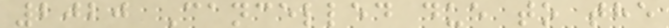2020 Cancelled due to the
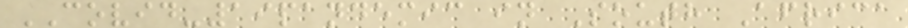COVID-19pandemic in South Africa
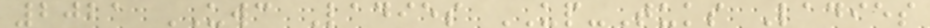2021 UWC Ladies UP-Tuks Ladies
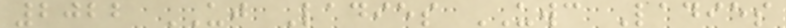2022 UJ Ladies UWC Ladies
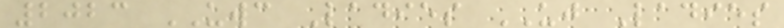2023 UWC Ladies UJ Ladies
